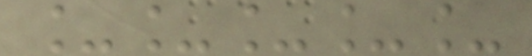_____
